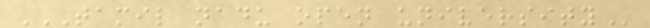TAMIL NADU OPEN UNIVERSITY
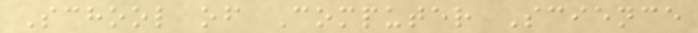School of Computer Science
